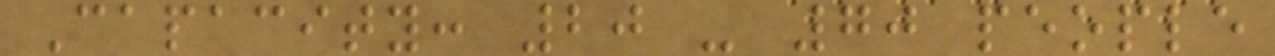Capacity: 20 - 70 people
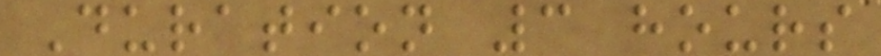Duration 3 hours
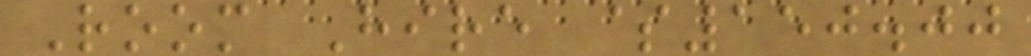Room Hire $150.00
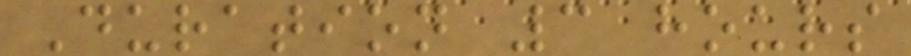Duration 3 hours
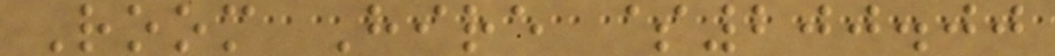Room Hire $200.00
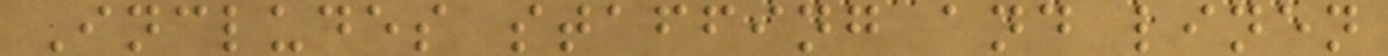Includes staffing and linen
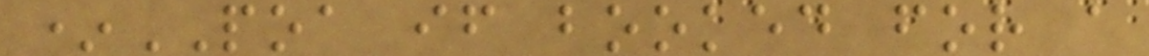*POA if booked for a
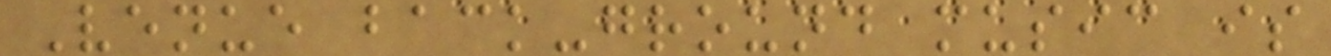Venue back-ground music is
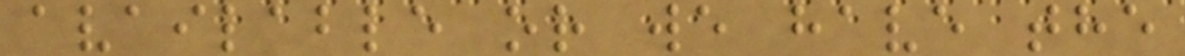available or we have the
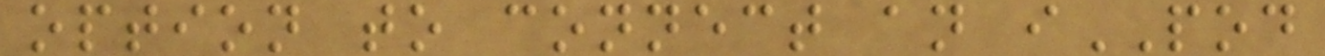option to connect an iPOD
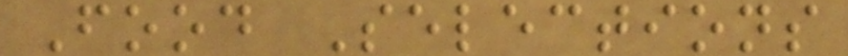Food Selections
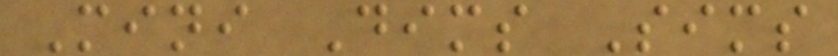Mini Dims Sims
